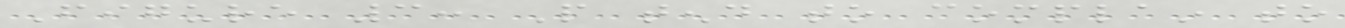Figure 3: People tend to complain to
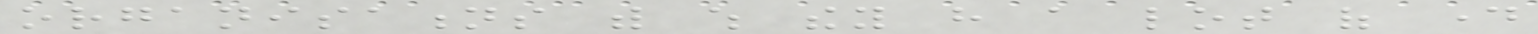organisations with which they have a lot of day
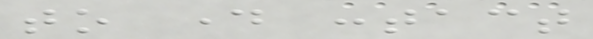to day contact
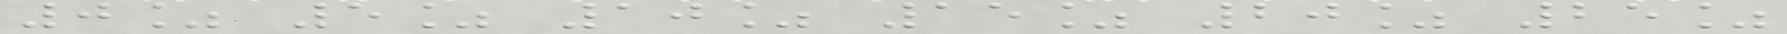0% 5% 10% 15% 20% 25%
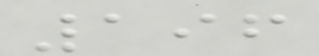196
